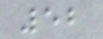52
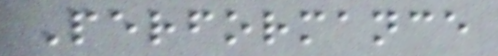Performance
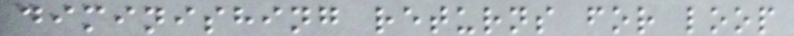diminishing returns for loop
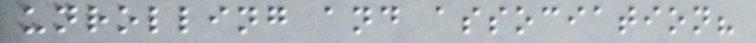unrolling and association?
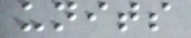units
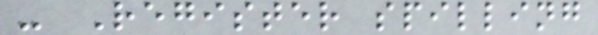- Register spilling
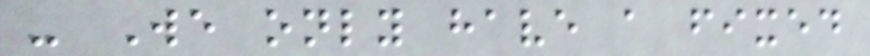- We only have a fixed
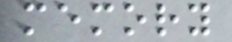memory
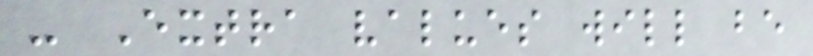- Extra values will be
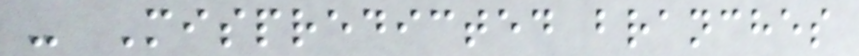- Mispredicted branches
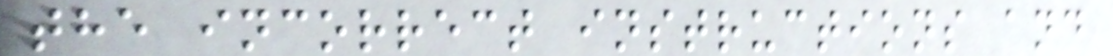the incorrect instructions and
